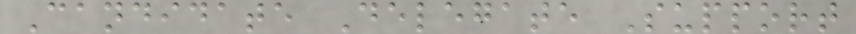Candidate Delegate Support
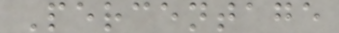Percentage
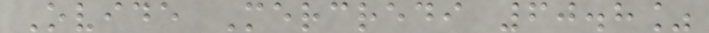Ovide Mercredi 60.8%
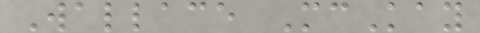Wallace McKay
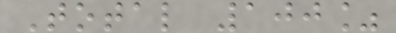Total 100%
